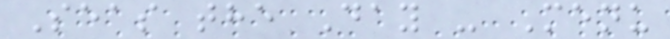Seas the Day - Menu
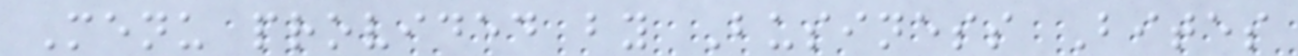Menu provided by Business Bites
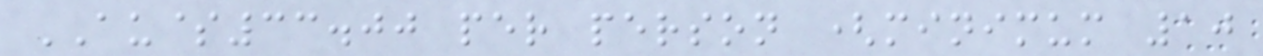AU$33.00 per person (minimum 10
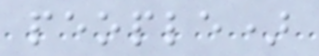people)
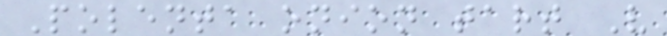Polenta onion tart V
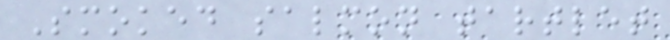Smoked salmon tartlet
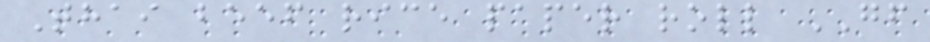Thai beef rice paper roll GF
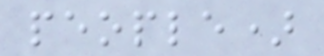people)
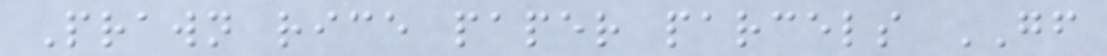Prawn rice paper parcels GF
